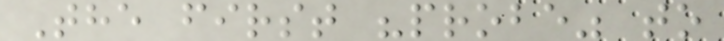The first "probe" to
